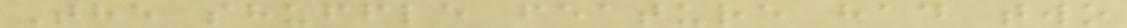The shuffle feature had two
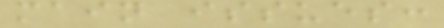main issues:
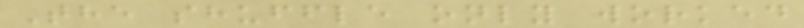The shuffle only worked
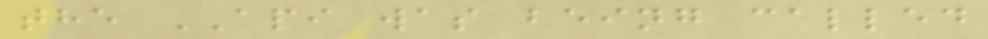the API was being called
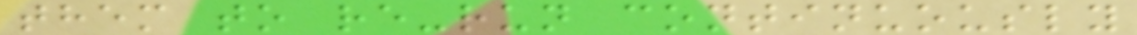them to re-run continuously
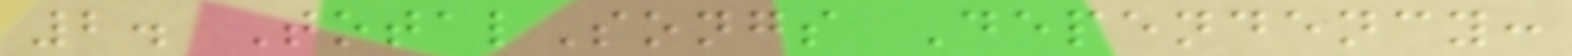2. TotalSongs Dependency:
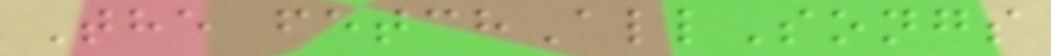The fetchAllSongs
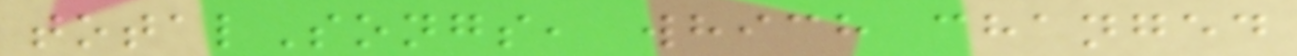totalSongs, which changed
